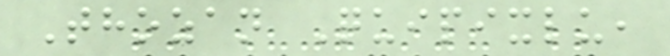Thozan Quipixlu,
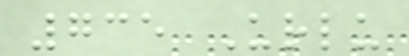735 Urlu
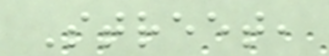Street,
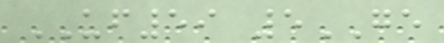UF59 5GE
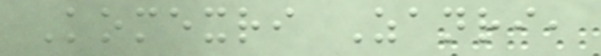Komexri Zanri,
